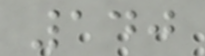140
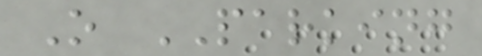O PARKING
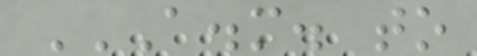A.M. TO
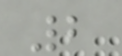2
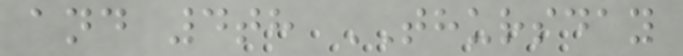and 4th THURSDAY
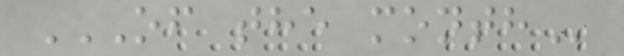OF THE MONTH
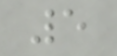5
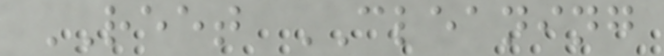REET CLEANING
